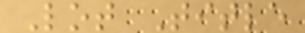Lot Title
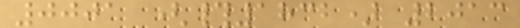0001 (#1832) 2013
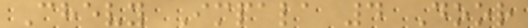Chevy Impala 4 Door
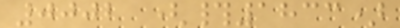0002 (#1833)
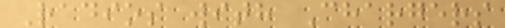Radios with Chargers
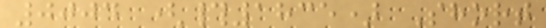0004 (#1835) Short
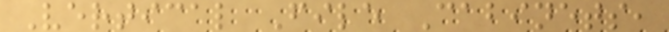Vertical File Cabinets,
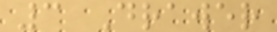3 Drawer
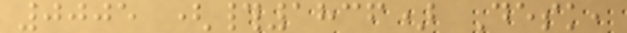0005 (#1836) Desk,
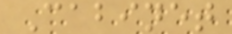Cabinet
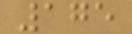175
